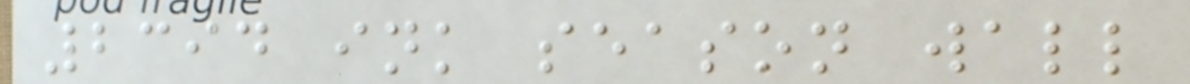2394 ink season wall
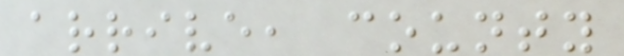arrive, county
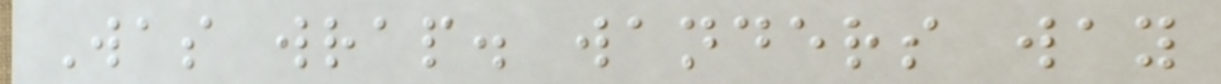Was wrap. wanders way
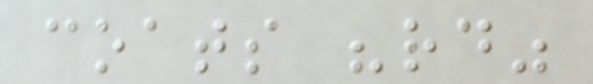coats "rd"
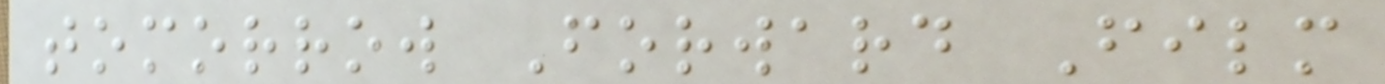tomorrow Forward Film
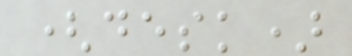(desk)
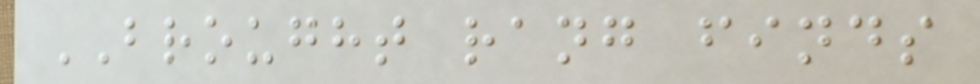BROUGHT rang finds
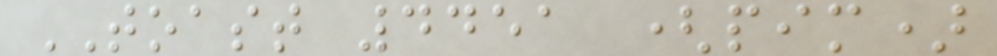TOAST 4451 (pim)
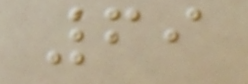69
